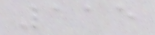115
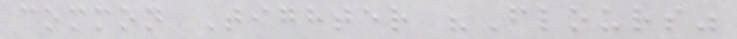common Tighter "Flours"
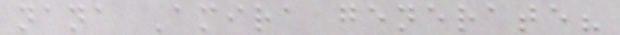nana Amira generate?
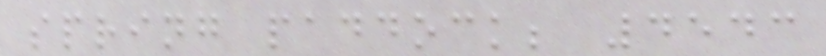spring paddock; 4543
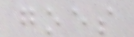goes
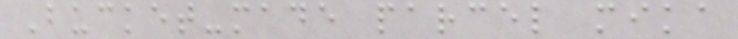Bucket-made parcel mika
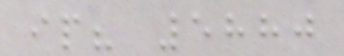ip? 5880
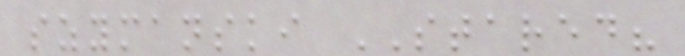szymanski STARED?
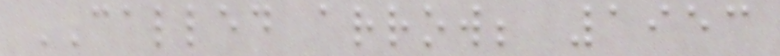CALLED arrow; 1953
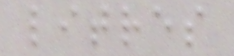litres
